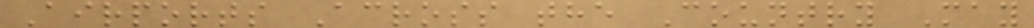Airports Across the Country May
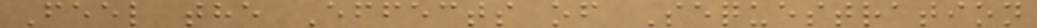Feel the Effects of Sequestration
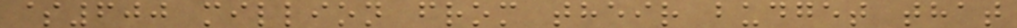$600 million from their budget that
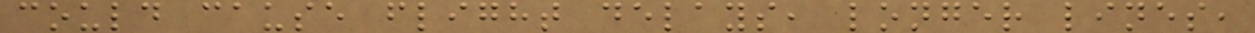could cause flight delays, longer lines,
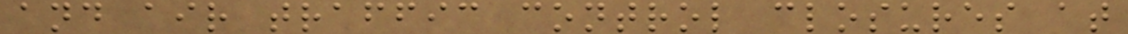and air traffic control closures at
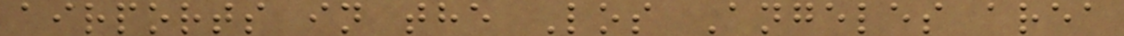airports in the Los Angeles area
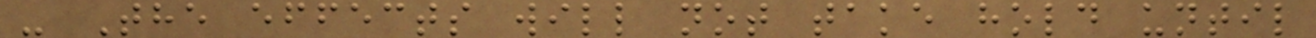- The effects will not take hold until
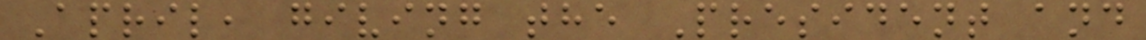April, giving the President and
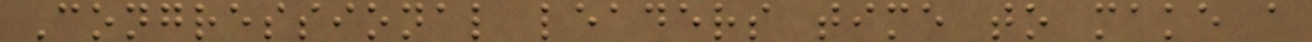Congressional leaders time to make a
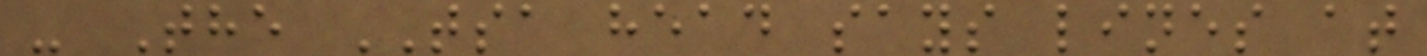- The TSA head says lines at
